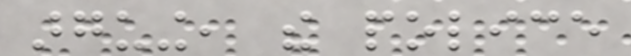arguing, the police
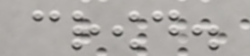crowd.
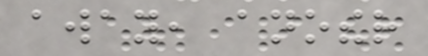away, another
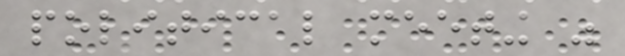political meeting was
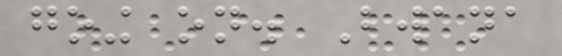going on. Bwana
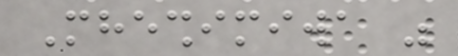Mheshimiwa was
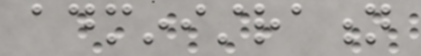administration
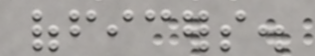officers.
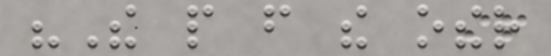"The people from the other
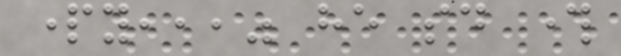party,,," he said through
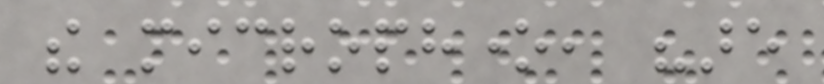the microphone, "are
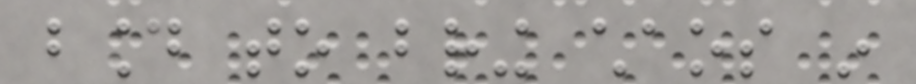bound to bring chaos in
